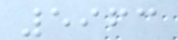5963
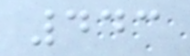443
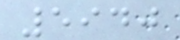5940
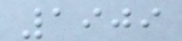1909
